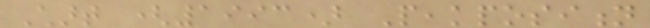Chart (1993) Peakposition
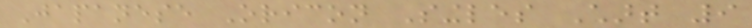Japanese Oricon Singles Chart 9
